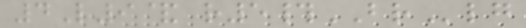4L9& r5#BRlg
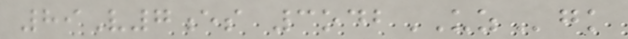89V7es 3odbUZgk
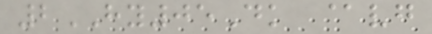2HY05Dk @vg
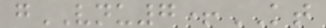gVNU7+KT
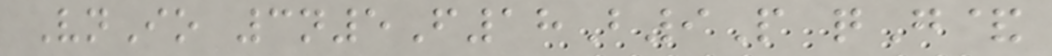VnIo 3n5F18B9P qG&
